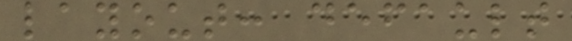layout: default
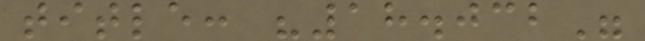title: "18.032"
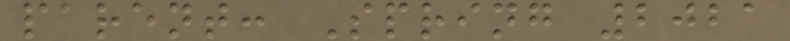parent: Spring 2021
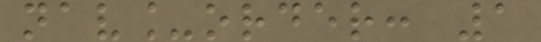nav_order: 1
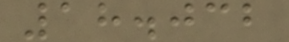18.032
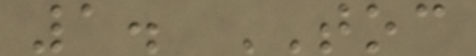1. TOC
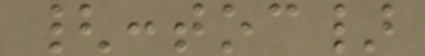{:toc}
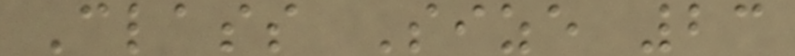Class Size 23
